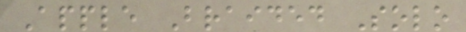Apple Braided Solo
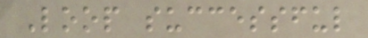Loop successful
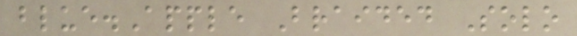blue.Apple Braided Solo
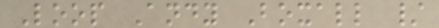Loop Andy Boxall /
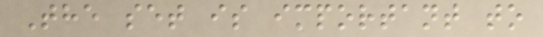The set is important to
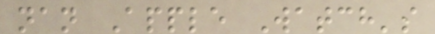nan Apple Watch's
